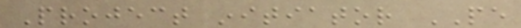Project initiator PE
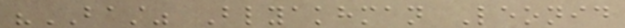"BAST" Blyakhman Leonid
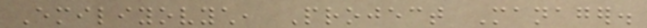Emiliyovych, Project Manager.
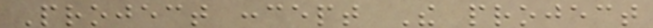Project concept The project
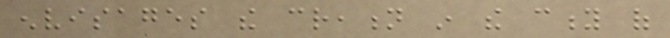envisages the creation in the city of
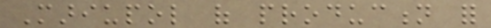Mariupol of production for
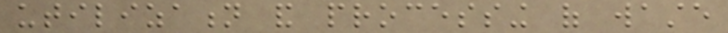utilization and processing of waste
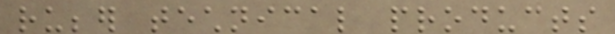rubber technical products
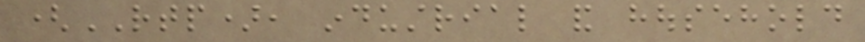(RTP), industrial and household
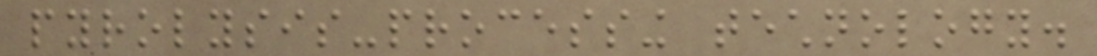pyrolysis-processing technology.
